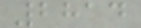2814
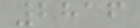2816
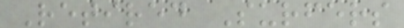Retired Surfers
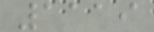1119
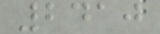2410
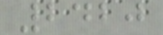2420
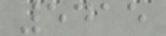5415
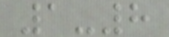1-8
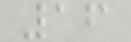16
